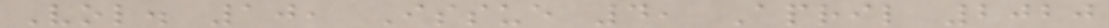Vol. 10, Issue 4, April 2020
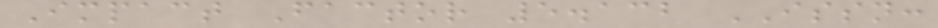Impact Factor 5.132 ISSN:
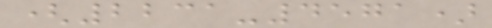(2231-4571)
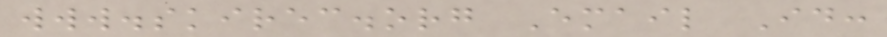www.skirec.org Email Id:
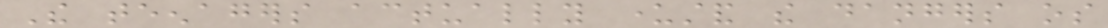The teenagers actually understand the dangers os
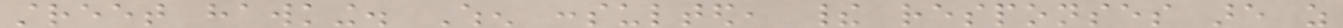street hawking. When consulted, their responses are as
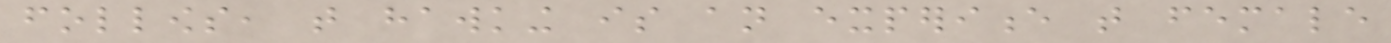follows, that hawking is an experience that female
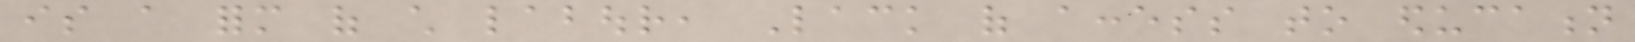is a form of child labour, Lack of access to education
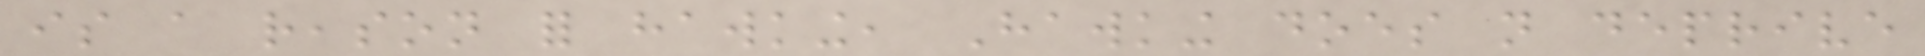is a reason for hawking, Hawking does not deprive
